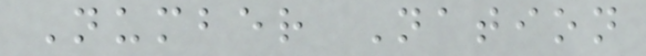Number Nation
